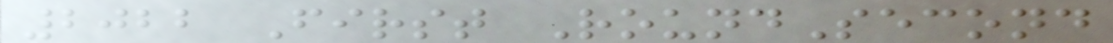2022 First RoundSecond
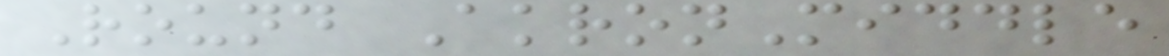Round AkronMiddle
